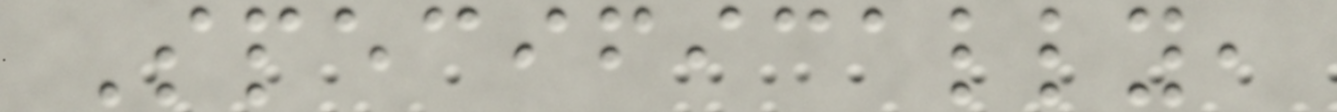Specifically,
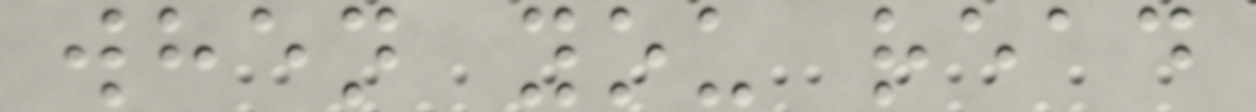when you read
